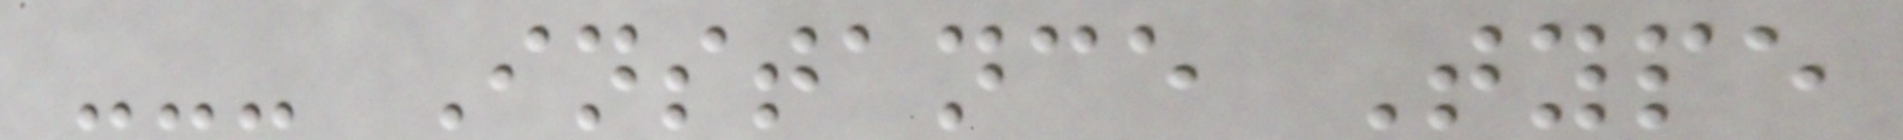--- Instance Type
